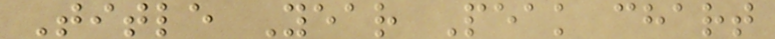Title Year Peak chart
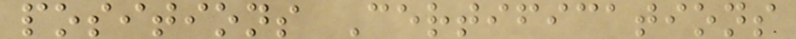positions Certifications
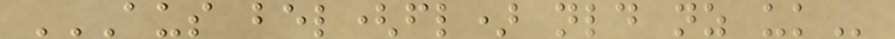AUS BEL(FL) NLD NZ UK
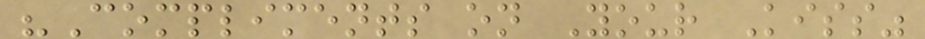"Compliments on Your Kiss"
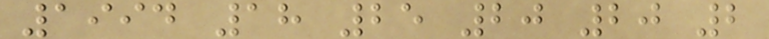1994 18 25 20 20 2
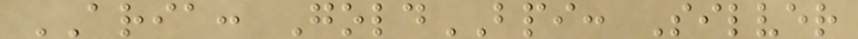ARIA: GoldBPI: Silver
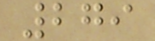279
